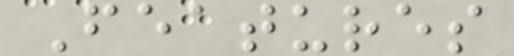Features
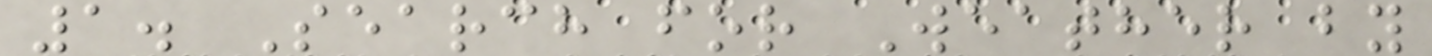1. Search for Weather by
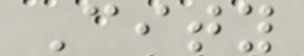City
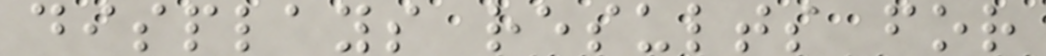displays results for
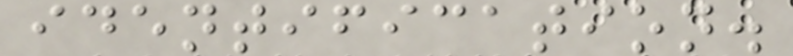identification.
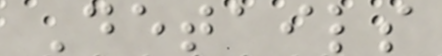Details
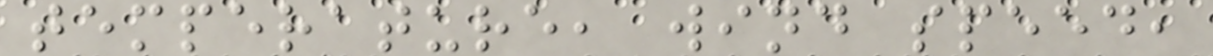temperature, wind speed,
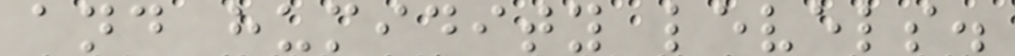and humidity levels.
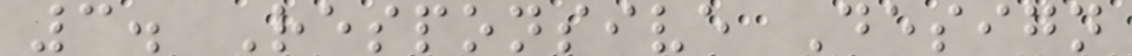3. Responsive Design
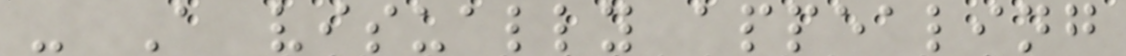- A visually appealing
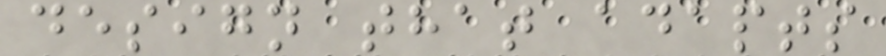design that adapts
